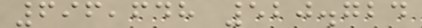696,648 520.724
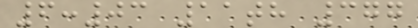6:03 11th 377
